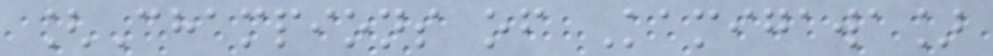[Champions of Kamigawa]
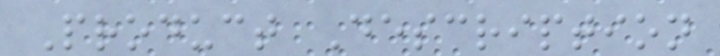Product Description
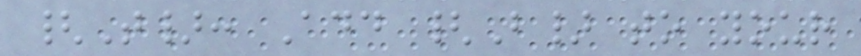{T}: Add {B} to your
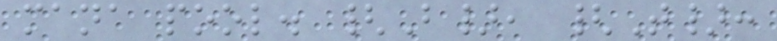mana pool. {B}, {T}:
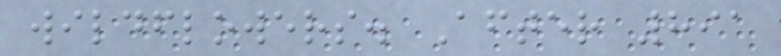wildflowers. After 891
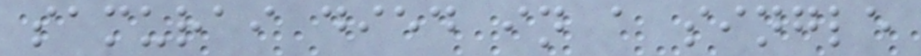samurai died in a single
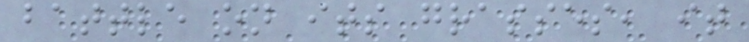battle on its grasses, it
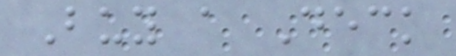Buy a Deck
